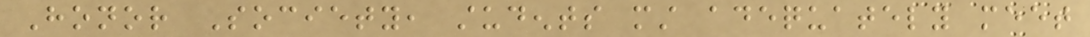Honor Society, students must adequately meet
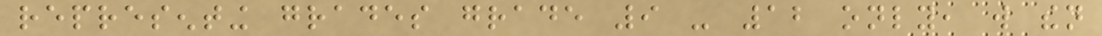representing grades grade 9 - 12 only, will then
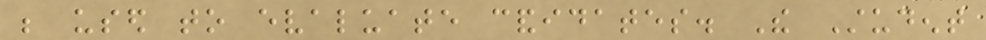be used to evaluate candidates. The Student
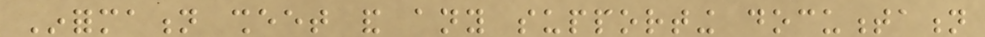Information sheet and any supporting documentation
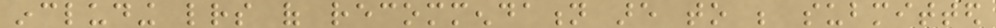including letters of recommendation are to be submitted
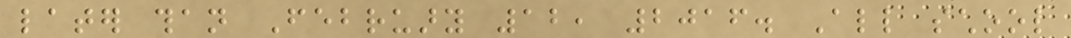later than February 12, 2016. All school
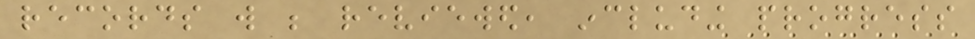records will be reviewed, including progress
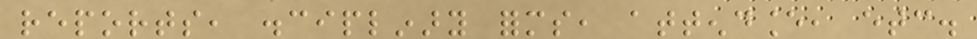reports, disciplinary forms, attendance, etc.
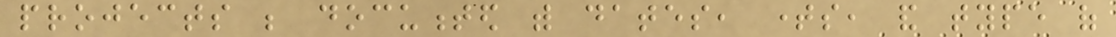projects be documented with dates, times, and type of
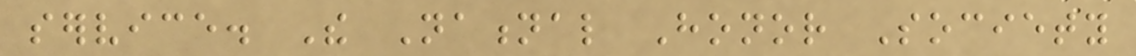service. The National Honor Society
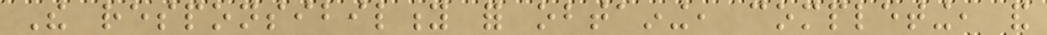The responsibility for obtaining, completing, and
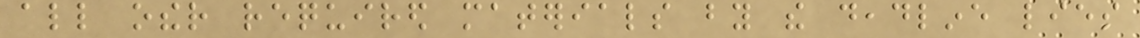all other required materials by the deadline lies
